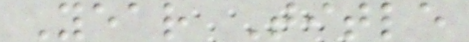Year Title
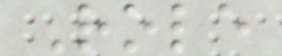Role
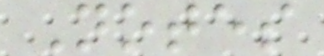Notes
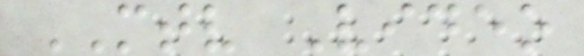MTV Video
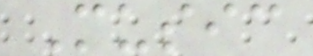Music
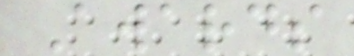Awards
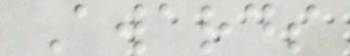Awards
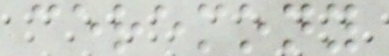ceremony
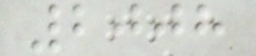2008
